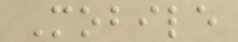Mobile
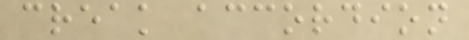creak accordion
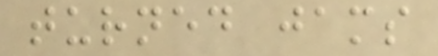turned jams
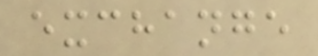exchange
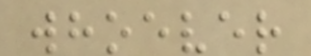whoever
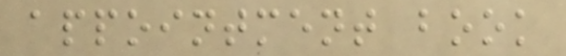appointment book
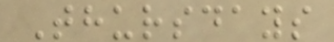Thursdays
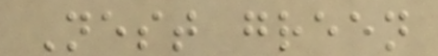Nest green
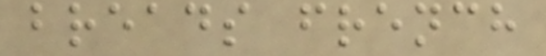breads french
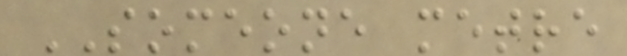SOMEONE metre
